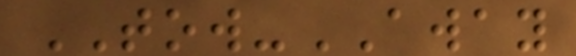TOW-AWAY
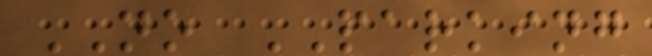NO PARKING
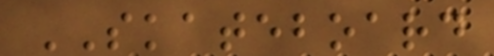SKATEBOARD
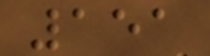151
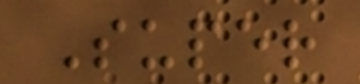Super
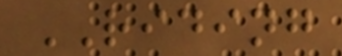RIDING
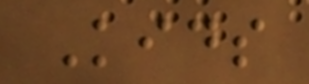Kids
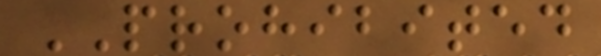PROHIBITED
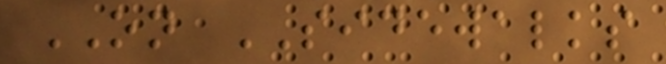ON SIDEWALKS
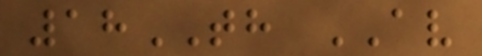18TH AV
